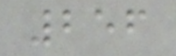256
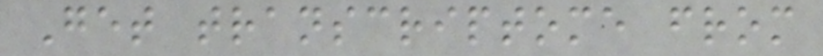Get transcriptome from
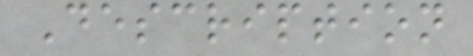Description
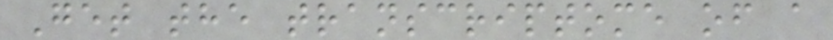Get the transcriptome of a
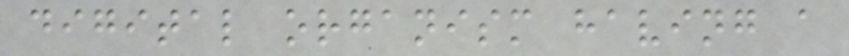digital organism having a
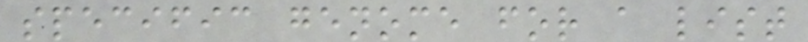specific genome for a list
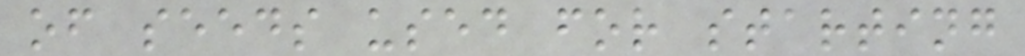of seeds used for starting
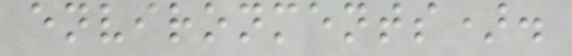environments).
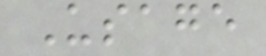Usage
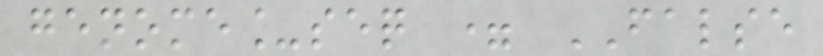genome_seq = FALSE
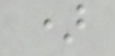)
